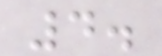4.
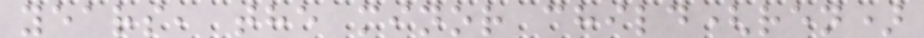years, the minor child(ren)
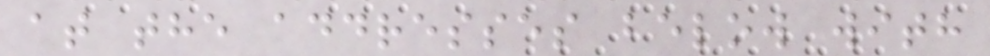at the addresses below with
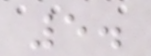5.
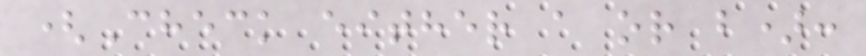(Check either a or b):
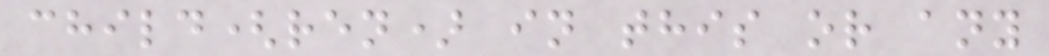child(ren) in this or any
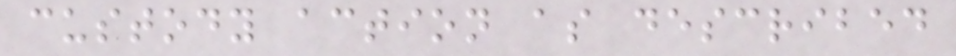custody action as described
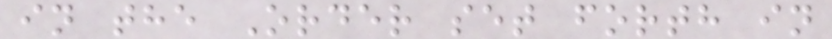in the Order set forth in
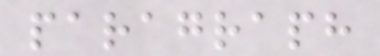paragraph
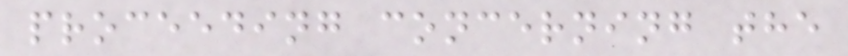proceeding concerning the
